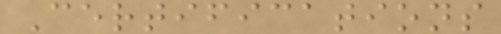Certifications
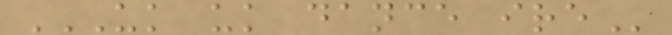UK UK DANCE IRE
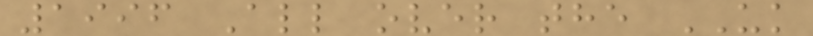1996 All over the UK
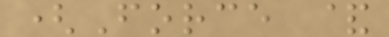(Force &
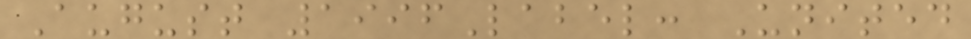August 1996Label: United
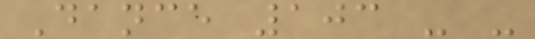Dance 103 - -
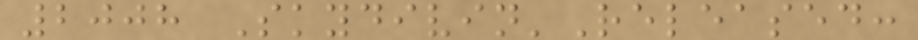2008 Skydivin'Released:
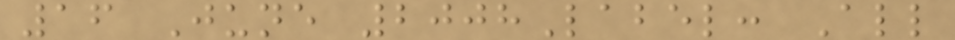16 June 2008Label: All
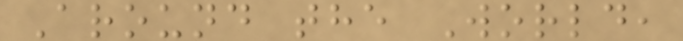Around the World,
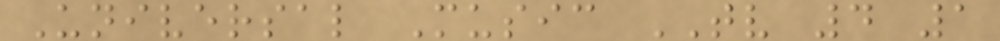Universal Music TV 4 1
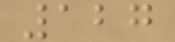127
